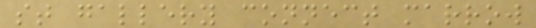st gallery connect marrow
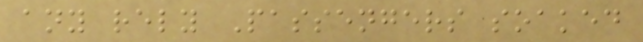any rely Passengers soaked
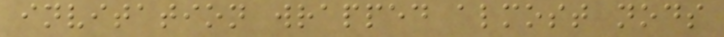invitation wrapped almost nods
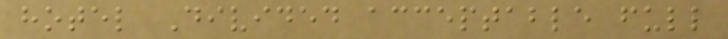hotel Divided acceptable full
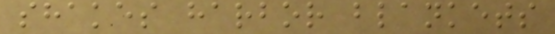shakes harbor blankets
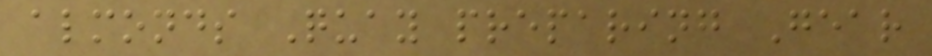almonds Quay preparing Gear
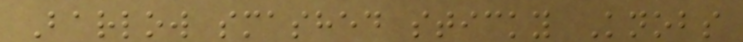Barlow smashed sticky Knobs
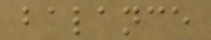balance
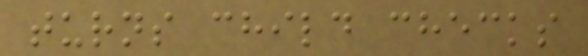turns child checks
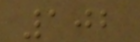102
